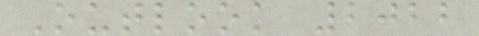Outlook 2022
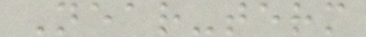Near-term
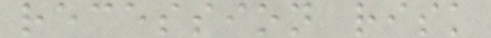recession risk
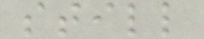still
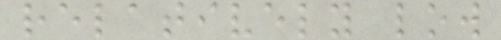relatively low
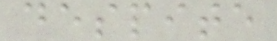despite
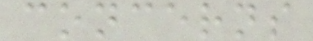concerns
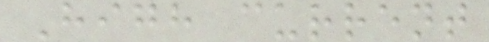High current
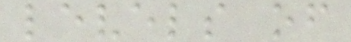levels of
